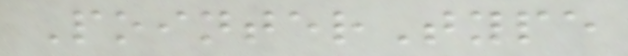PointerType
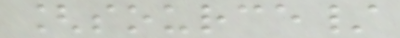[source/
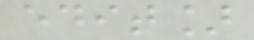edit]
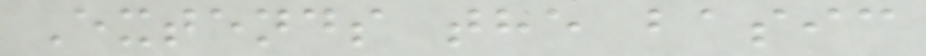Extends the basic
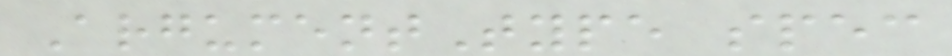ArgumentType spec
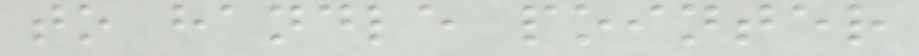to handle pointer
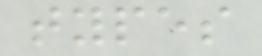types
